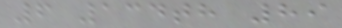6 134th 89
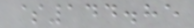$144.85
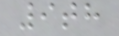9th
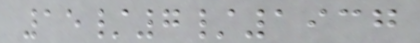15/7/1937
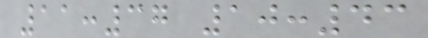11:37 10:43
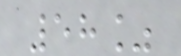58%
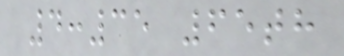4:35 65th
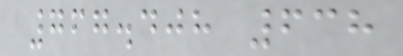767.408 638
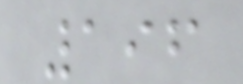196
